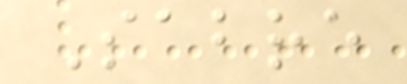Sabre
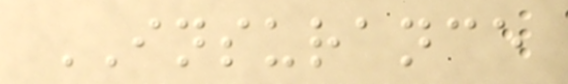INSURANCE
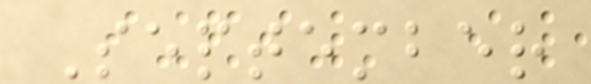September
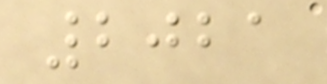2021
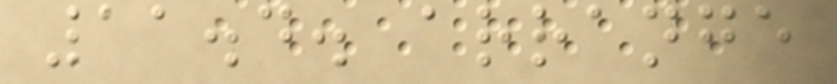11.4. arrange
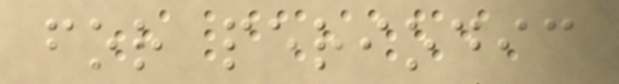for periodic
